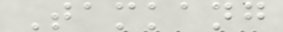Tamkang
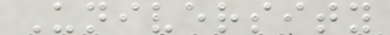University
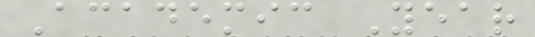Academic Year
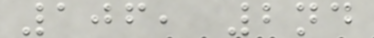106, 2nd
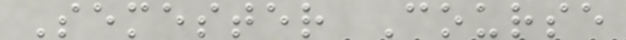Semester Course
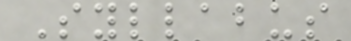Syllabus
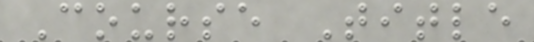Course Title
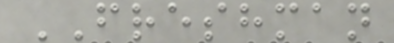FRESHMAN
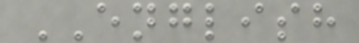ENGLISH
